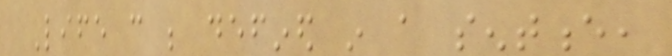Life can be defined in a sentence,
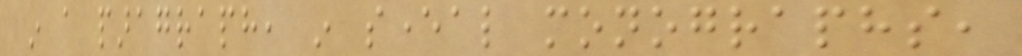in a paragraph, in several monographs,
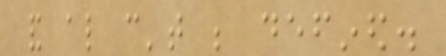and also can't be defined.
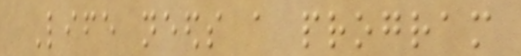Life needs a program
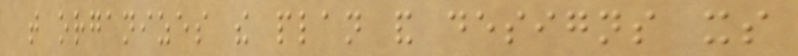that organizes the plan and designs its
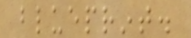blueprint.
